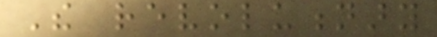The revolutionary
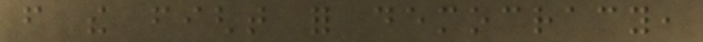from the fight for democracy,
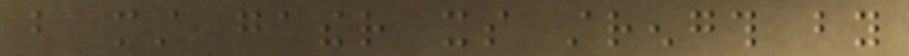but must gather its strength by
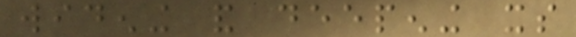widening and deepening its
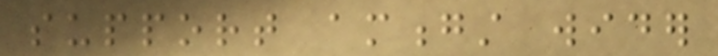support amongst wider
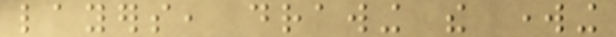layers, drawing the working
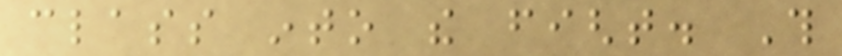class into the fight. This
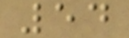54
